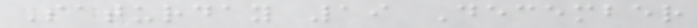Saturday 19 December
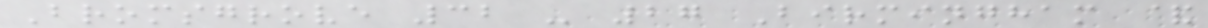Bromsgrove 32 - 27 Birmingham &
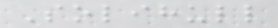Solihull
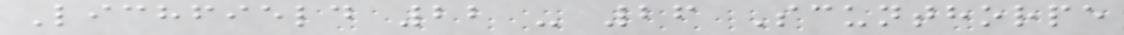Lichfield 22 - 26 Scunthorpe
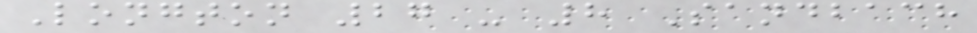Longton 27 - 8 Sandbach
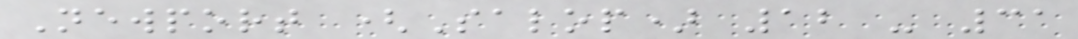Newport (Salop) 12 - 31
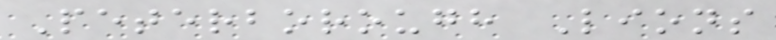Peterborough Lions
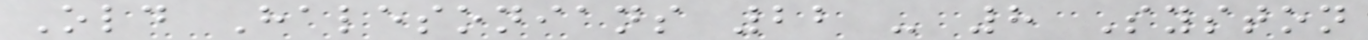Old Halesonians 22 - 8 Syston
